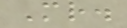Mr.
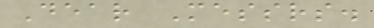Dear Messrs.
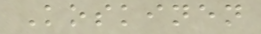Koskinen
